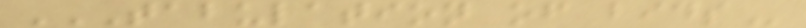TABULATION OF BIDS
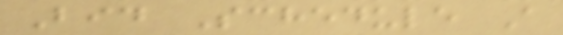Bid Schedule A
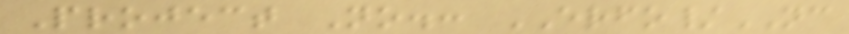Project No.: ERFO/NC
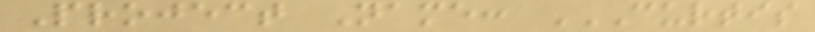Project Name: CURTIS
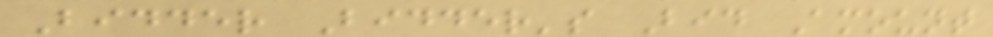Bidder Bidder's Bid Amount
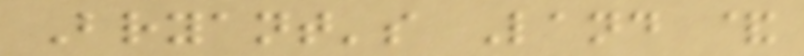Bryant's Land &
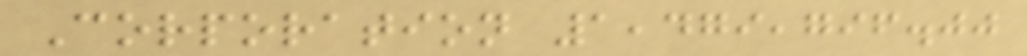Corporation 1,479,796.00
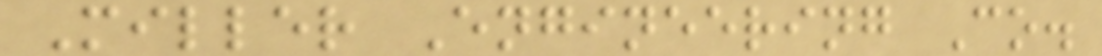Miller Engineering Co.
